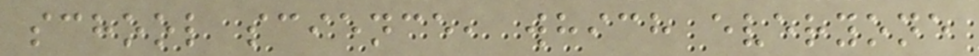school science, which everyone
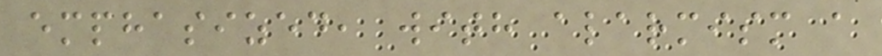emphasized, with alarmism a
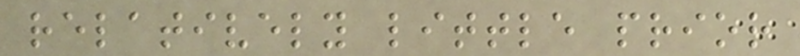relatively little prior
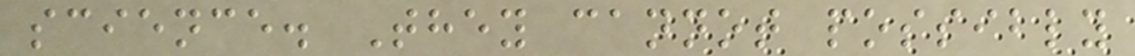science. They cannot possibly
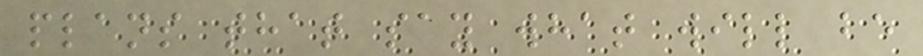plans that say what will be
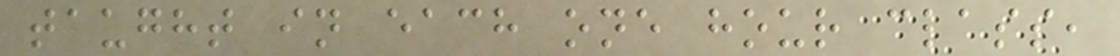taught in each one hour class,
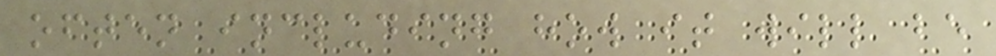often including how it will be
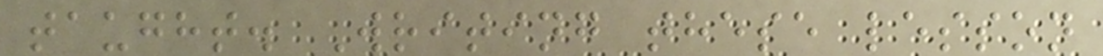taught. Writing these lesson
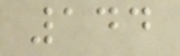144
